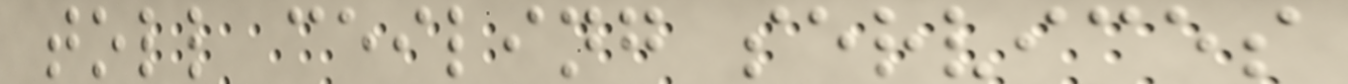toll ceiling services
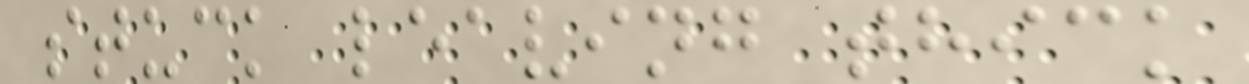stuck leaving thick
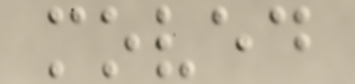moved
